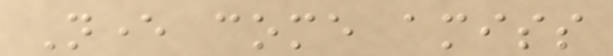Never come amiss
